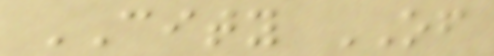CITY OF
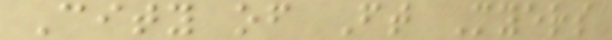City of Ft Myers
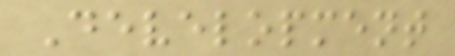Development
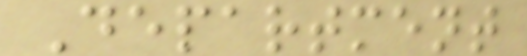Department
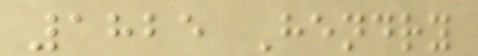1825 Hendry
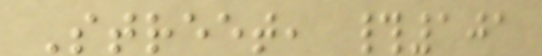Street, #101
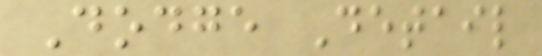Dodge Detail
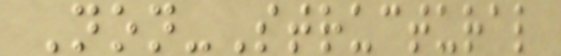Non-Structural
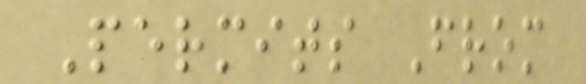Permits From
